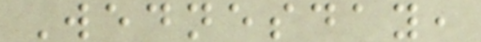Wednesday,
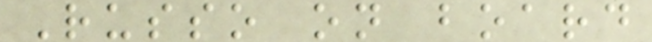Russo on board
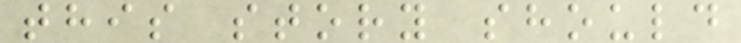this story should
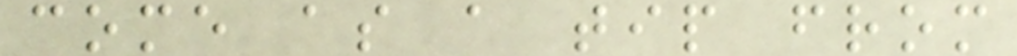come as a tip from
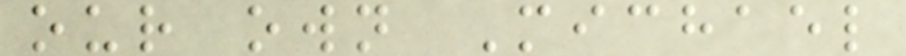our own Michael
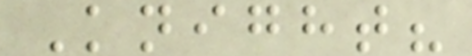Knight?
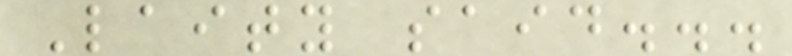Laity said...
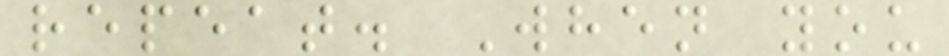repeat. When you
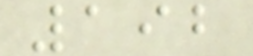192
